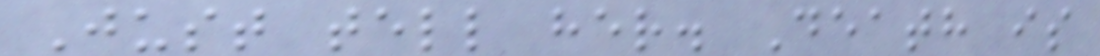Just tell her. Death is
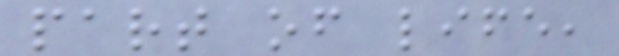part of life,
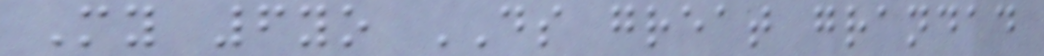My 6yo DS great grandad
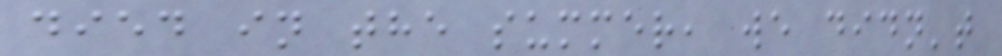died in the summer, we didn't
